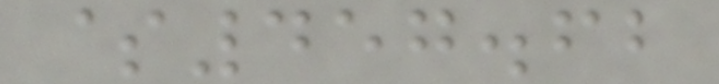$457.62
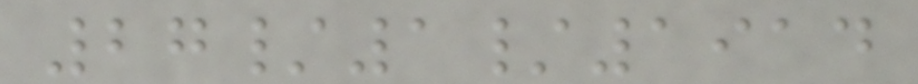27/1/1914
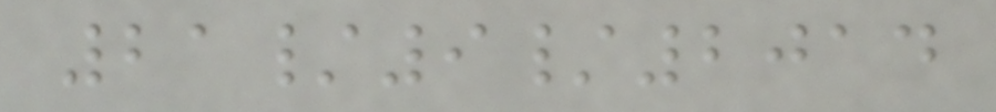21/9/2014
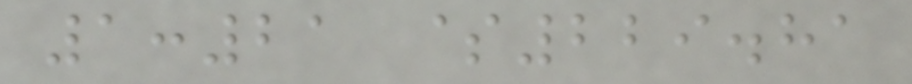1:21 $229.81
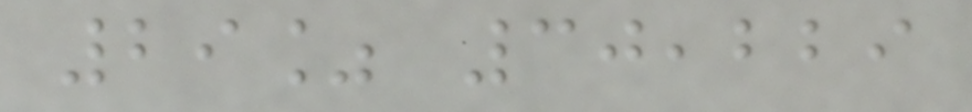29% 30,229
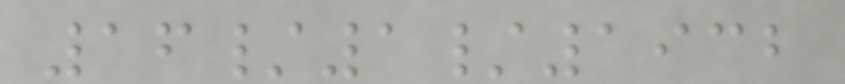16/1/1932
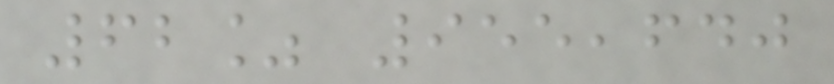62% 955,640
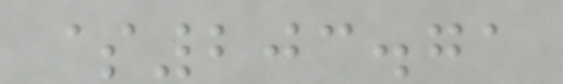$203.71
